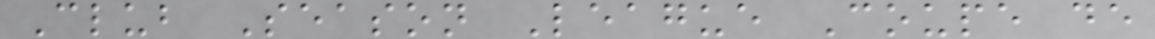Club Season League Coupe de
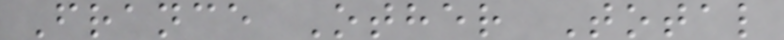France Other Total
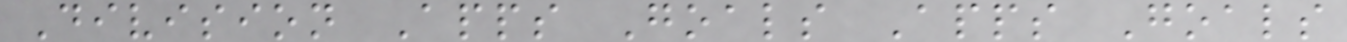Division Apps Goals Apps Goals
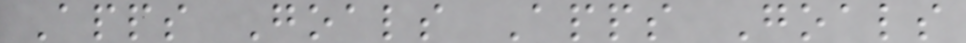Apps Goals Apps Goals
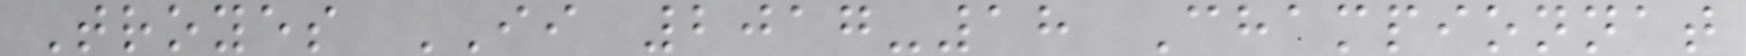Troyes II 2017-18 Championnat
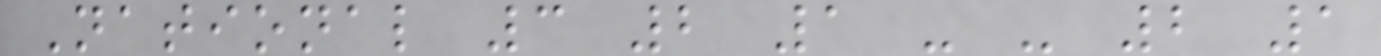National 3 2 1 - - 2 1
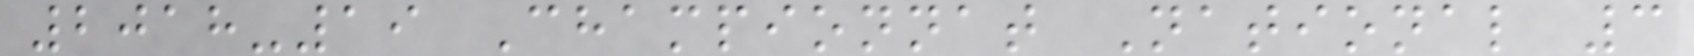2018-19 Championnat National 3
